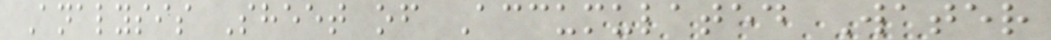Analysis Sheet of Accumulated Water
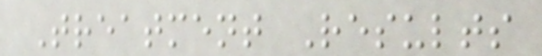Treatment Results
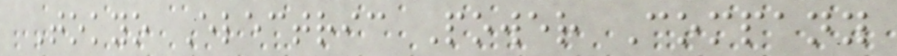Tokyo Electric Power Company
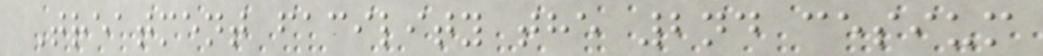Treatment facility the 2nd cesium
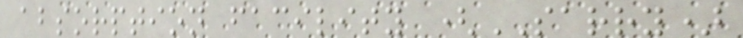absorption facility (SARRY)
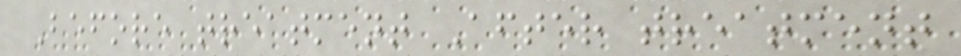Before treatment After treatment
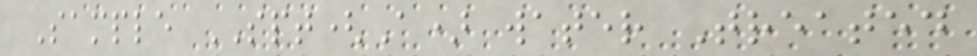Sample SPT(A) water Treated
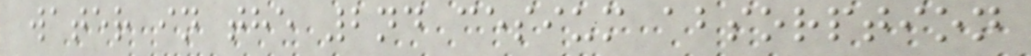water in the 2nd cesium absorption
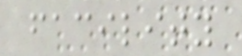facility
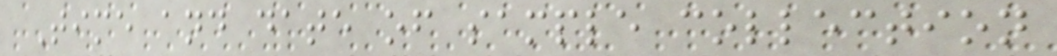Time and date of sample collection
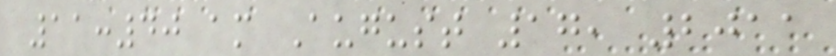11:40 am August 17, 2011
